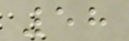58
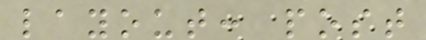layout: post
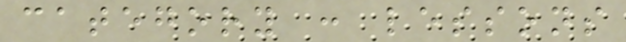category : lessons
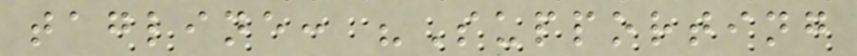tagline: "Supporting
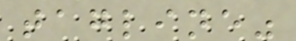tagline"
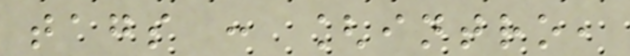tags : [intro,
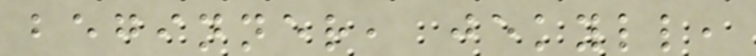beginner, jekyll,
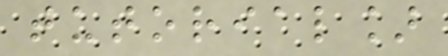tutorial]
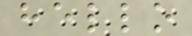hello
